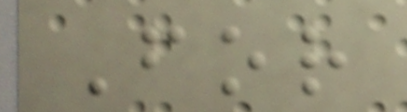For
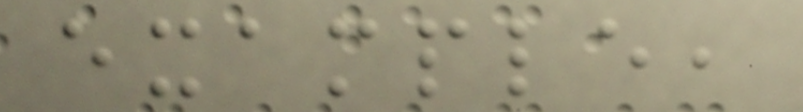example,
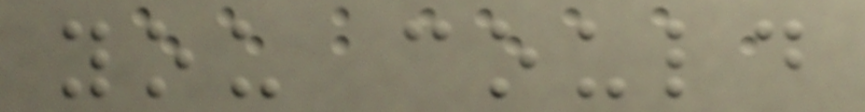you could
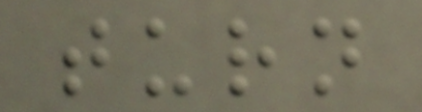turn
